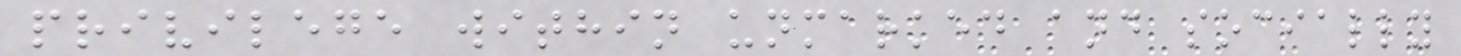privilege within unmarked and socially
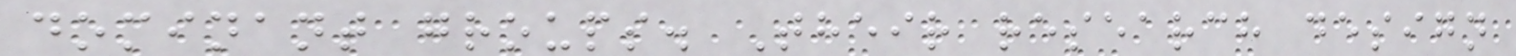dominant groups. Their research design
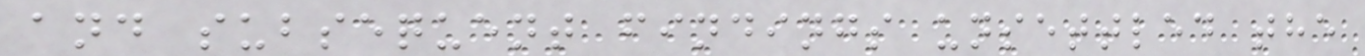and subsequent findings unsettled the
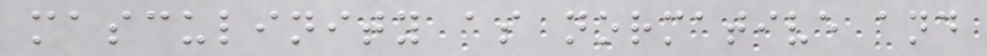masculinity as normative and
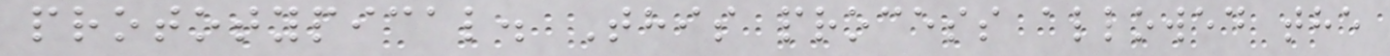prototypical. This process allowed the
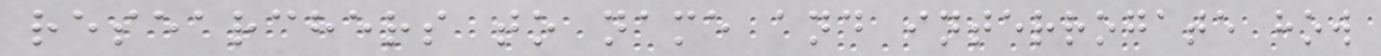researchers to name and interrogate how
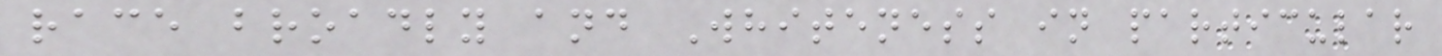race broadly and Whiteness in particular
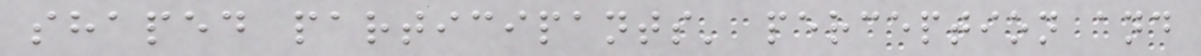shaped participants' perception and
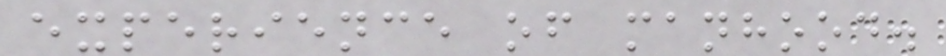experience of manhood.
